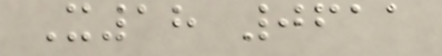X18 0611
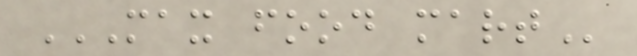MAX FOOD MART
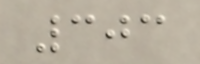303
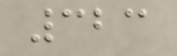323
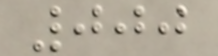000
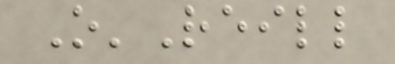O'Reill
